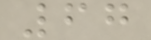67
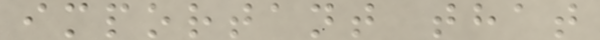important that
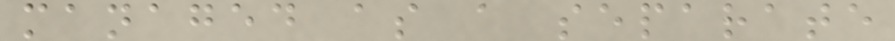managed as a separate
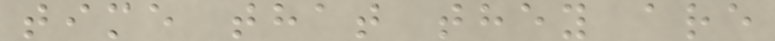time that they are
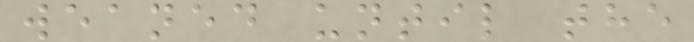weaned until the
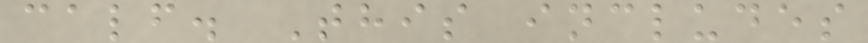calf. This includes
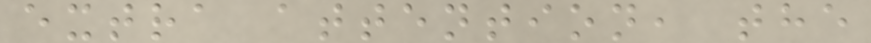extra attention, the
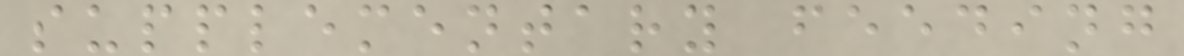supplementary feeding
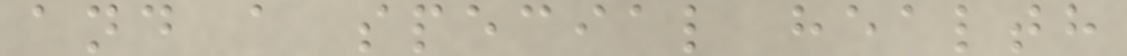and a special health
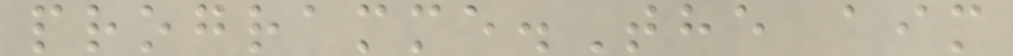programme.The aim
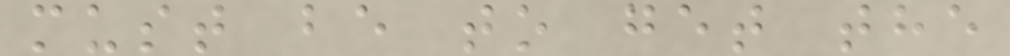must be to get the
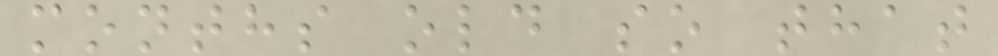months old so that
